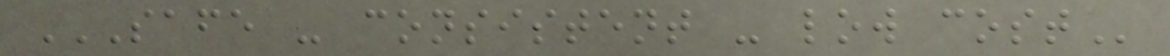SAFE - CONSISTENT - LOW COST
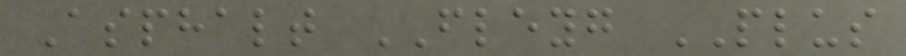Asphalt FLEYG PLUS
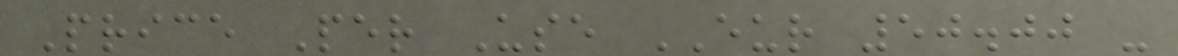Price Per Use EUR 50.00 -
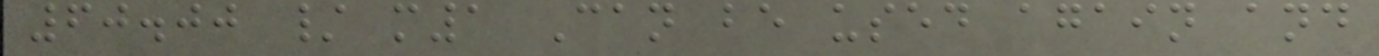60.00 / m1 Can be used again and
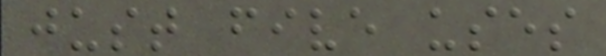just five uses
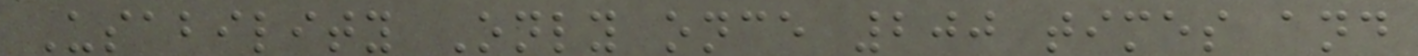Usability Only once 200 times and
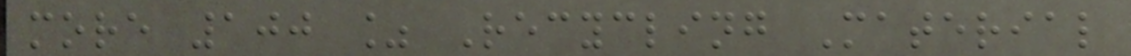more 100 % Recycling Material
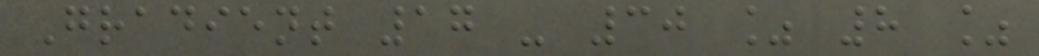Gradient 17 - 30 % 8 %
